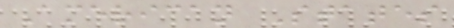American States
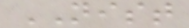NIST
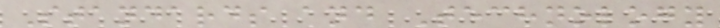Standards and Technology
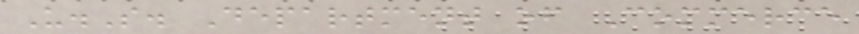U.S. Department of Commerce
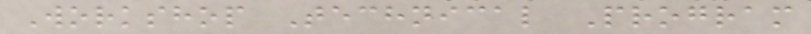Workshop Technical Program
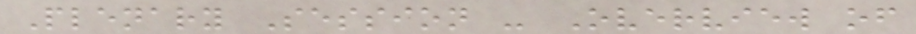Plenary Session - Overview of
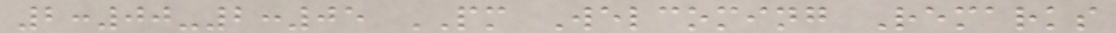2:00-2:05 PM Welcoming Remarks
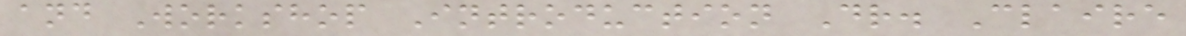and Workshop Introduction Dr. Claire
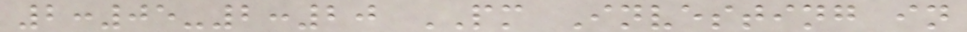2:05-2:20 PM Investing in
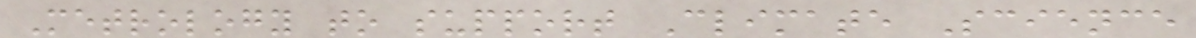Metrology to support Climate Science
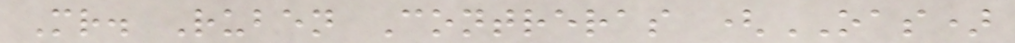Mr. Ruben Contreras (OAS)
